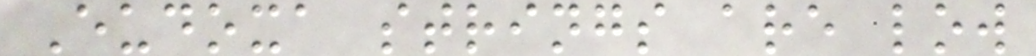Eudoxa strings are low
